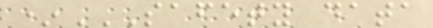*SAFETY DATA
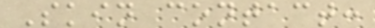Skin contact:
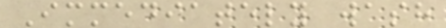Immediately wash
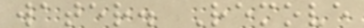water. Remove
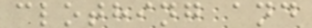clothing and
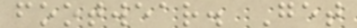footwear. Get
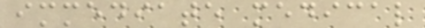immediate medical
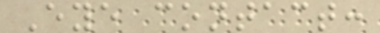Eye contact:
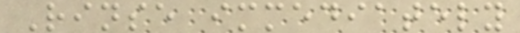Rinse immediately
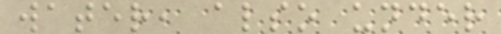water, also under
